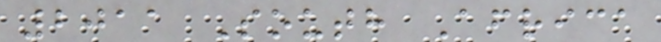2011 South Africa
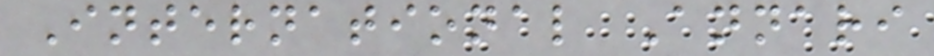International Annari
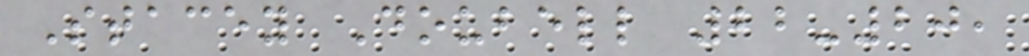Stacey Doubell 22-20,
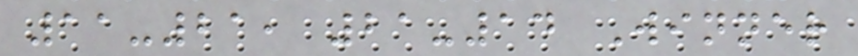11-21, 21-14 Winner
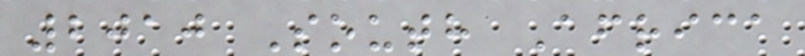2010 South Africa
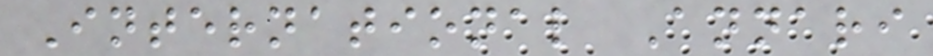International Annari
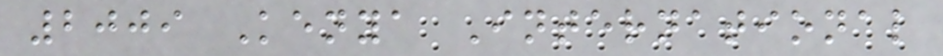2009 Kenya International
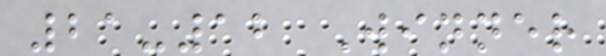21-12 Winner
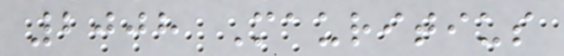2008 Mauritius
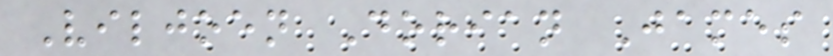Viljoen Dorian James
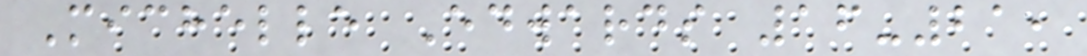Michelle Edwards 16-21,
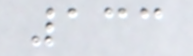133
